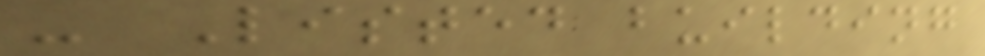- Listed building
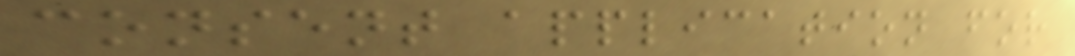consent application for
